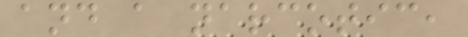and a narcotic,
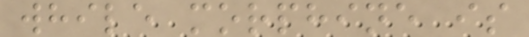while morphine is
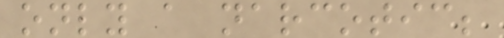only a narcotic;
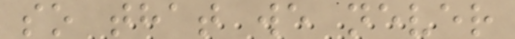so that we never
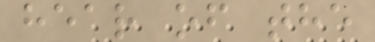hear of the
